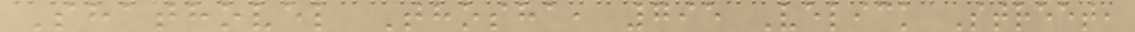Shathovel Thosha, 795 Velick Street,
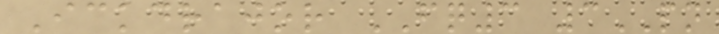Ickdrajor FQ3 3PN
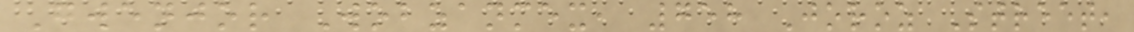Gwenjor Wobzanmex, 758 Joroz Street,
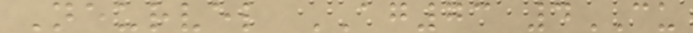Neurvel AG73 4CU
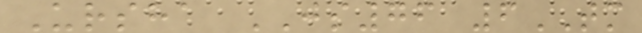Ursha JS76 6TM
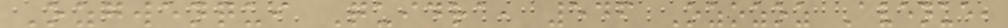Ozgwenqui Quidra, 546 Ozozoz Avenue,
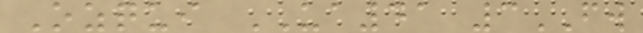Ozqui UA41 3FW
